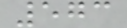573
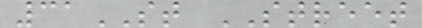31ST STREET
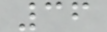36
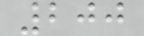200
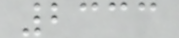2333
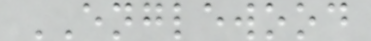ENGLEWOOD
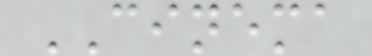CINEMA
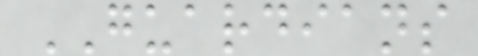GUARDIANS
